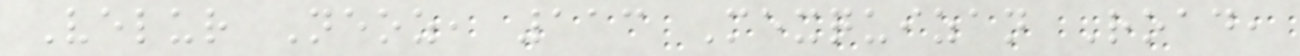Velur Neoz, 113 Mexquizan Road,
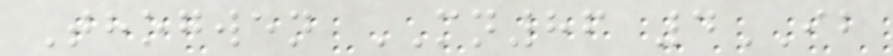Thogwen MN86 4IB
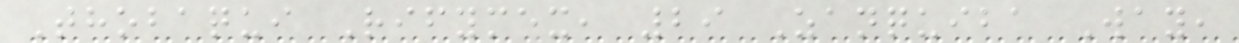Thobaqui Rifymex, 29 Zanquiba Way,
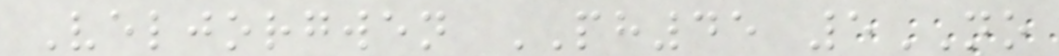Veljorgwen PH45 5NO
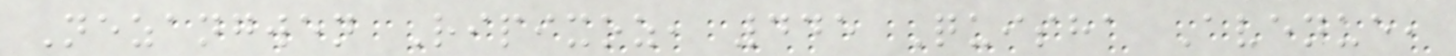Nezangwen Ripixoz, 445 Quisha Avenue,
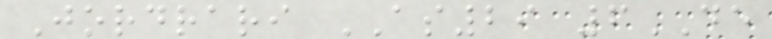Jordrari AS29 6DE
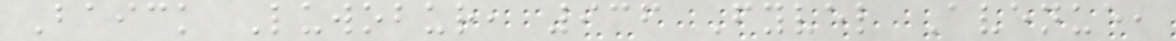Baick Luwobur, 936 Fyvel Avenue,
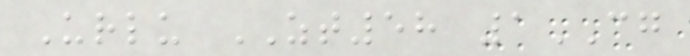Urlu ZT58 1CG
